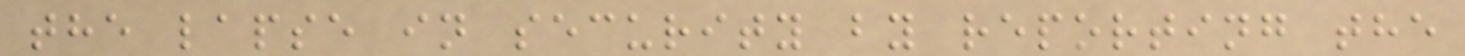the lapse in security by reporting the
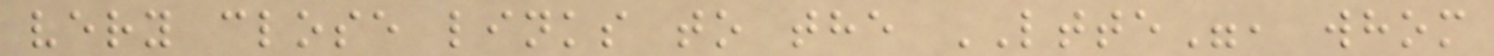very close links to the LTTE", whom
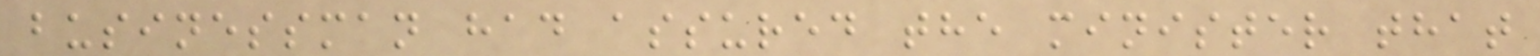businessman had assured the minister that
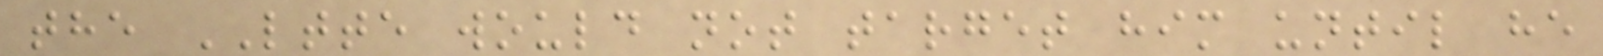the LTTE would not target him until he
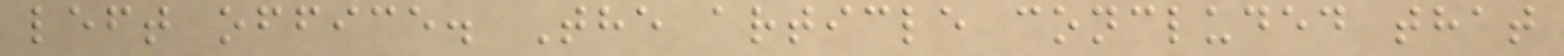left office. The article concluded that
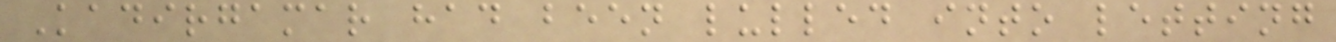Kadirgamar had been lulled into letting
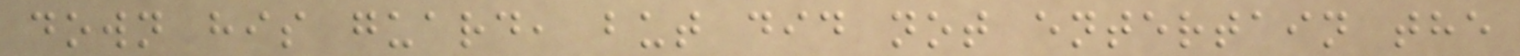down his guard, but did not entertain the
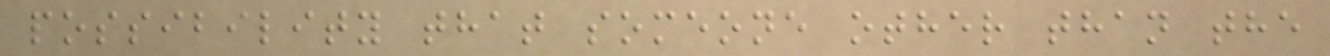possibility that someone other than the
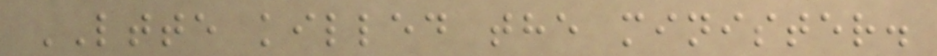LTTE killed the minister.
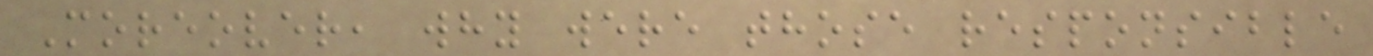Moreover, why were those responsible
